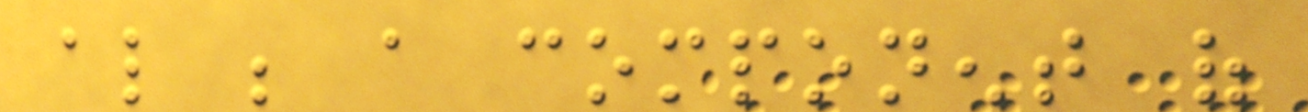also be a component of
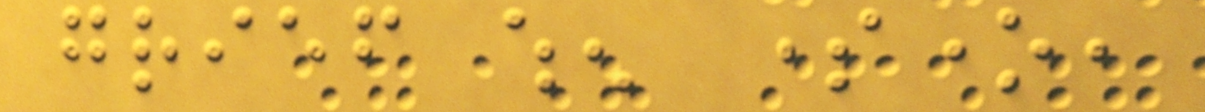grief when someone,
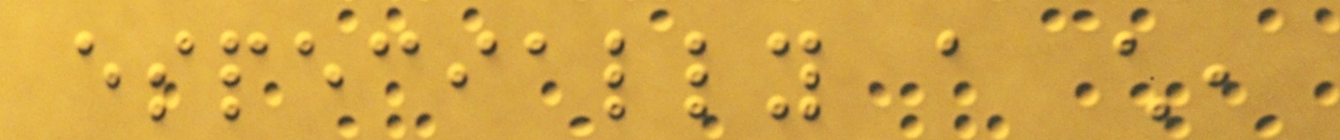especially a child,
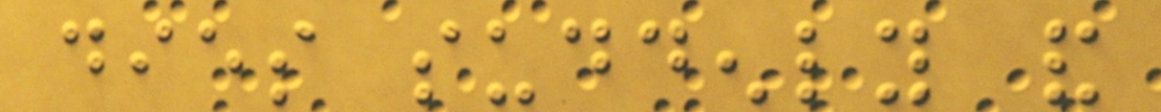dies suddenly and
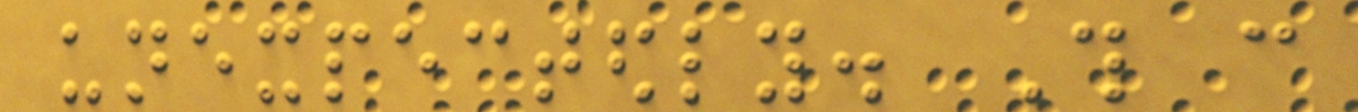unexpectedly. This can
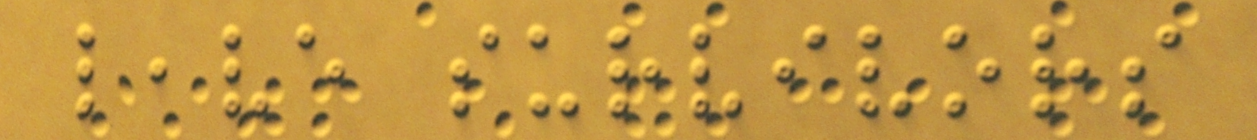leave survivors
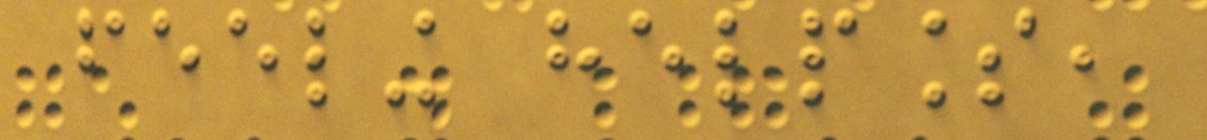feeling helpless,
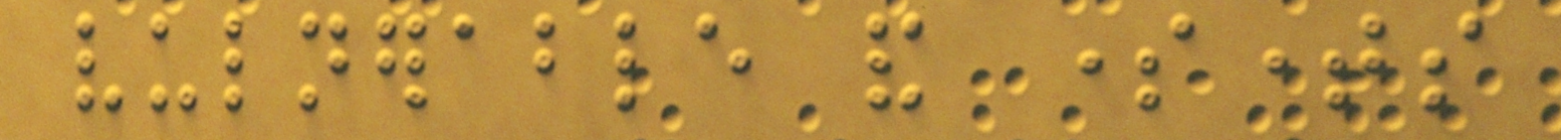vulnerable and sometimes
